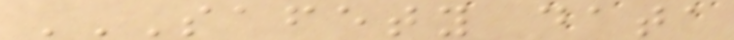SAFETY DATA
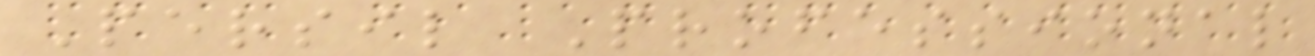Persil Professional
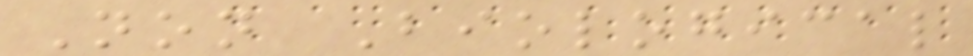Non Biological
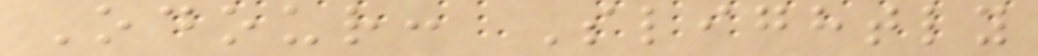Odour: Slightly
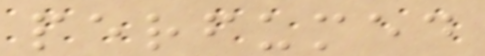perfumed
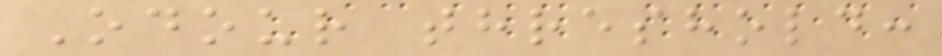Odour threshold:
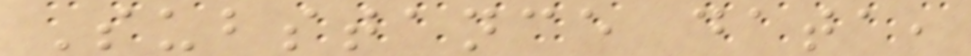Substance data,
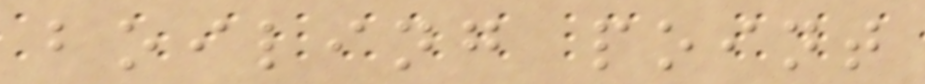boiling point
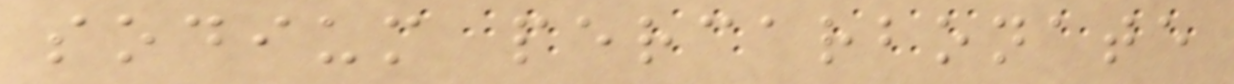sodium percarbonate
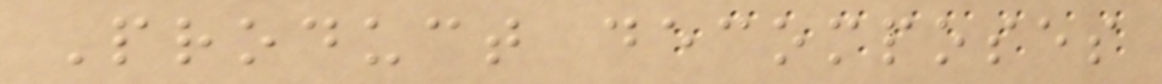Product decomposes
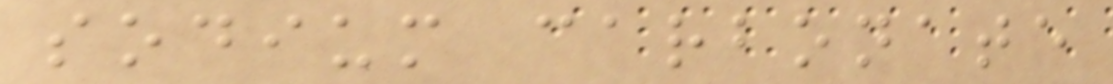sodium carbonate
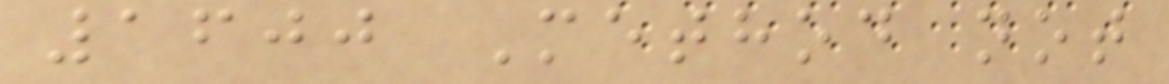1600 Method not
